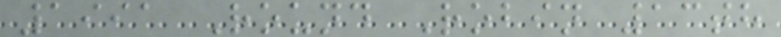1991 Round Robin 13th
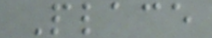Place
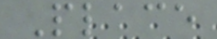Place
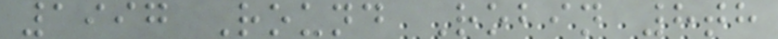1997 Round Robin 8th
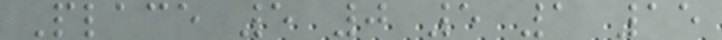Place 5 0 5 1 15
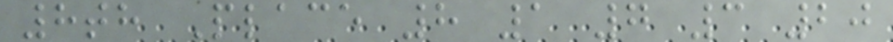8th Place 8 1 7 3 20
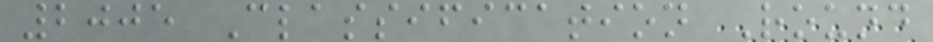2005 Classification Round
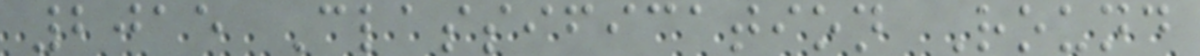2015 Classification Round
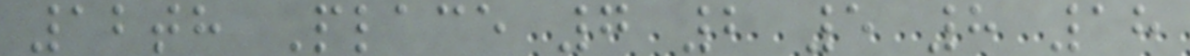12th Place 7 2 5 8 18
